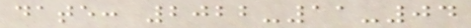date: 2022-11-04
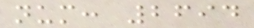num: 2694
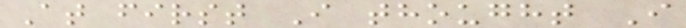At first I thought I
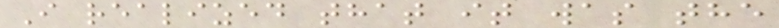I realized that it was the
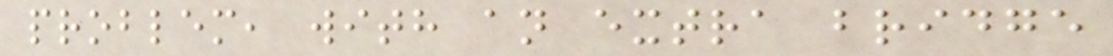problem, with an extra bridge
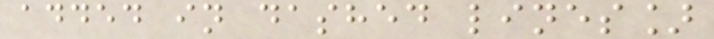added in dashed lines]
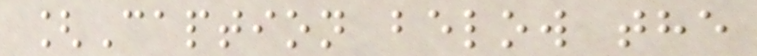[Caption below the
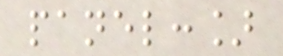panel:]
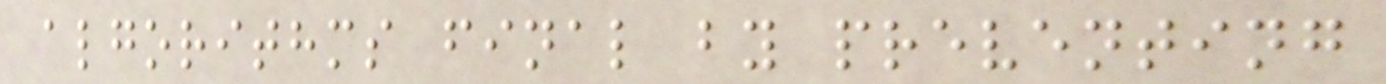algorithms final by preventing
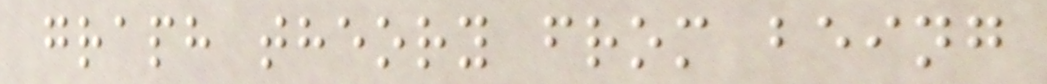graph theory from being
